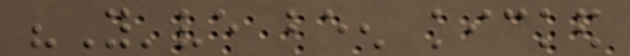"You've been kicked
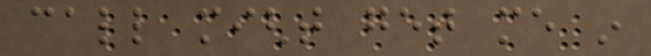call might get me in
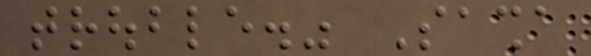trouble." Sasha
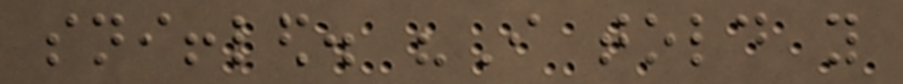sniffled. "I told you
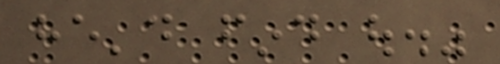he'd find out."
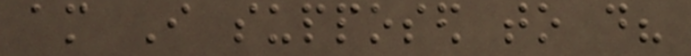am I supposed to do?
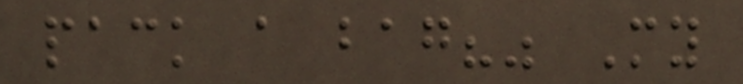pack a bag?" My
